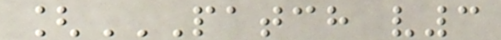[PATCH V3
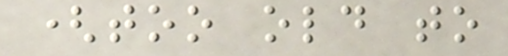(too old to
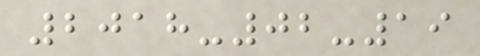2018-02-19
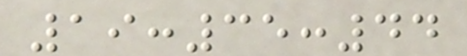19:35:44
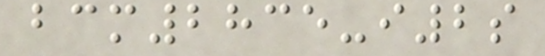bcm2835-i2s
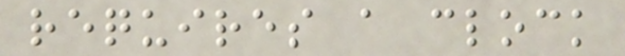requires a clock
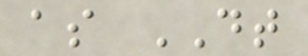as DT
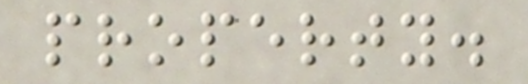property.
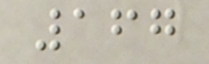167
